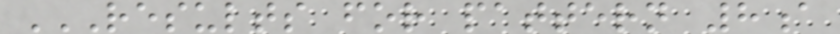RESULTS FOR PATTERN 8A
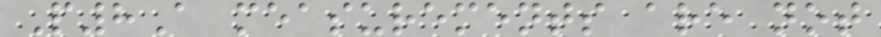P8A measurements are not
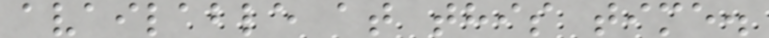available at this time.
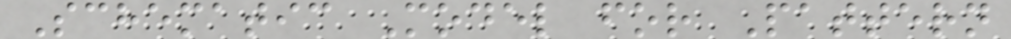Schematic Model for Pattern
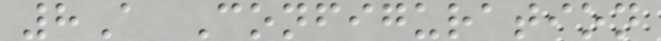8A Configuration
